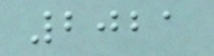2021
